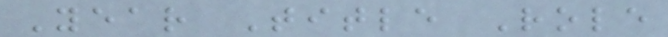Year Title Role
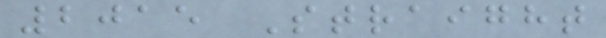2015 Straight
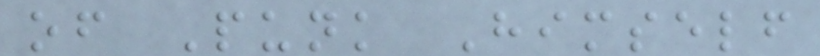of Punk Himself
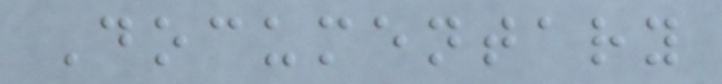Documentary
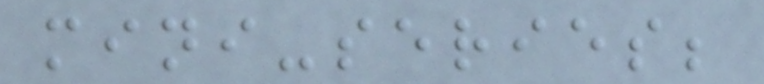mini-series;
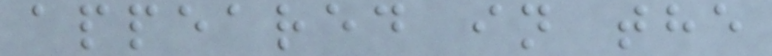appeared in the
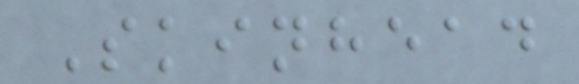Skinhead
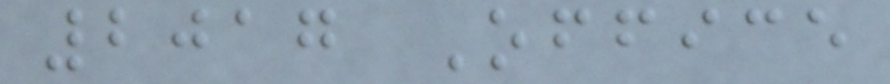2017 Office
